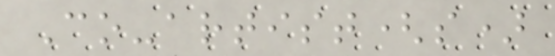Co-artist(s)
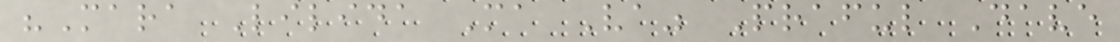"Mara Lilida Ma Va" Praful Dave
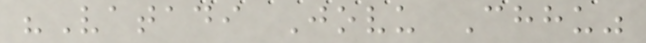"Vatadi Jovu Chhu"
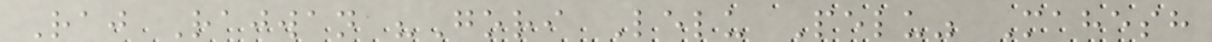Raj Rajwan "Gori Lelu Pelu" Mahesh
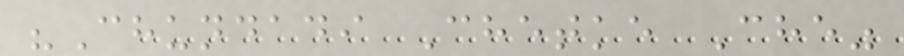"Chundadi Chetke Che"
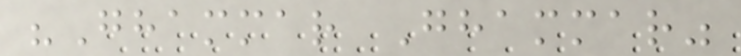"Ghammar Ghammar"
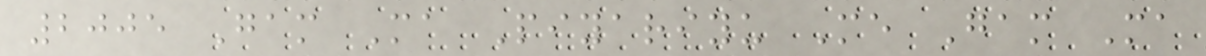2005 Gam Ma Piyariyu Me Gam Ma
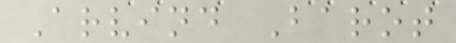Arvind Barot
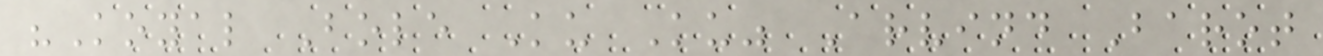"Koyal Bole Ku Ku" Arvind Barot
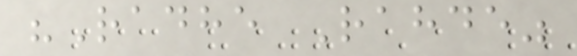"Radhe Rahde"
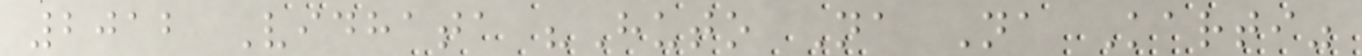2012 Vidhata "Huto Na Na Karti"
